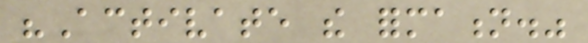"Activate the formation."
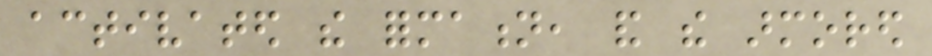activated the formation, and the armored
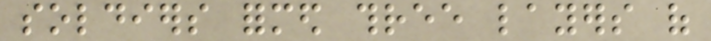soldiers formed three layers of
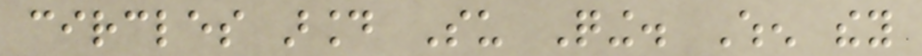circles around Su Qing. When they
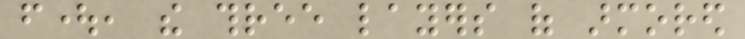fought, the three layers of armored
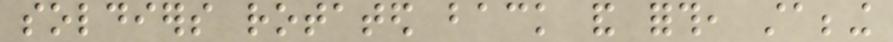soldiers rotated back and forth, stabbing
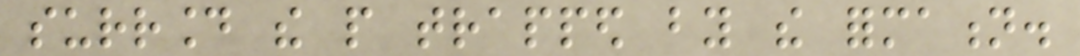surround the people trapped by the formation.
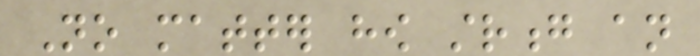No matter how strong an
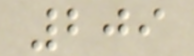209
